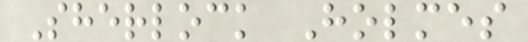Sherlock Holmes
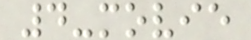4-movie
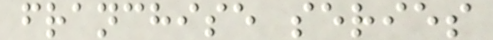franchise series
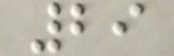29
